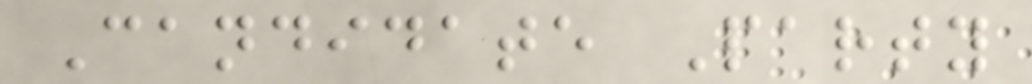Candidate Party
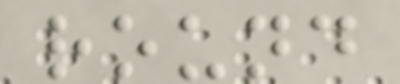round
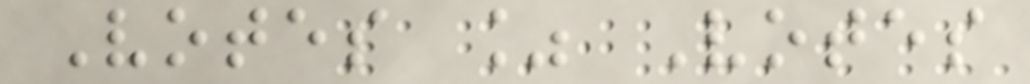Votes % Votes
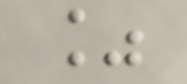%
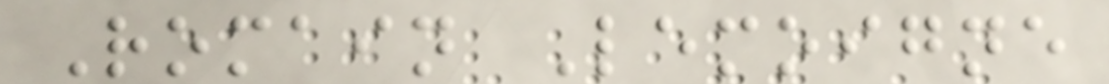Romain Lemoigne
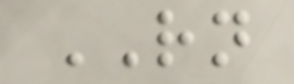RN
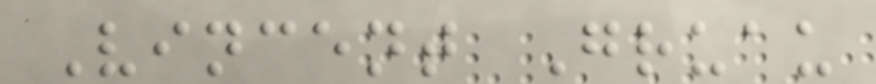Vincent Gruau
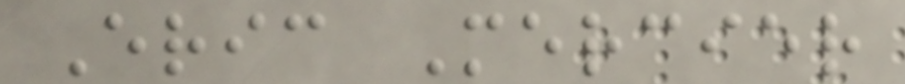Eric Mercier
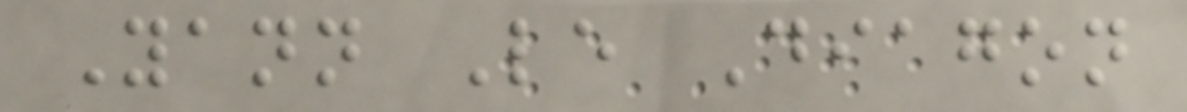Yann Le Diagon
